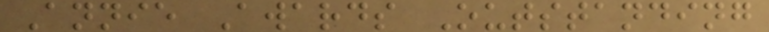Annie Awards Outstanding
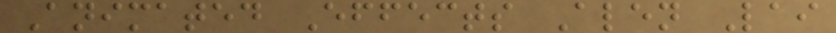Animated Effects Alen Lai
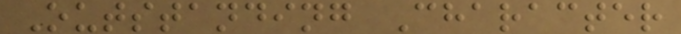Outstanding Character
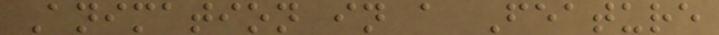Animation in a Feature
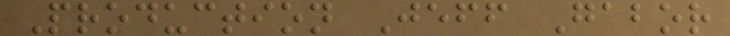Production Jeff Gabor
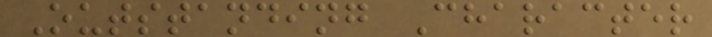Outstanding Character
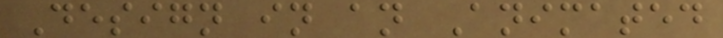Design in an Animated
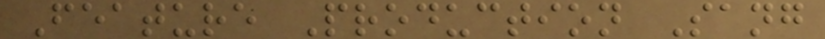Feature Production Sang
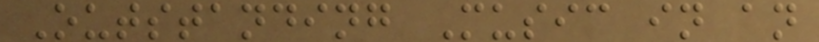Outstanding Music in an
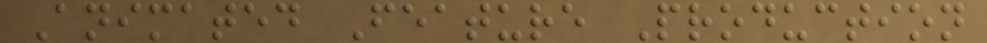Animated Feature Production
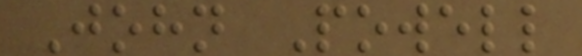John Powell
